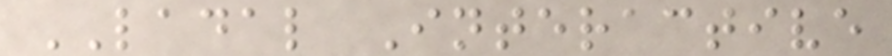LADAL Interactive
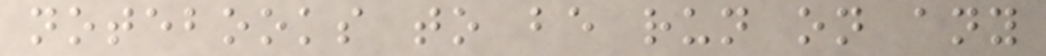notebooks to be run on any
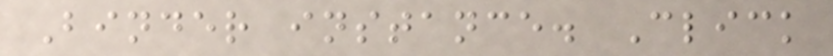Binder instance. Click
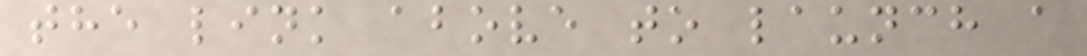the link above to launch a
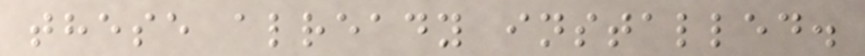these already installed.
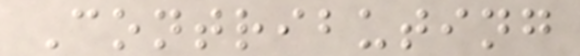Contributing
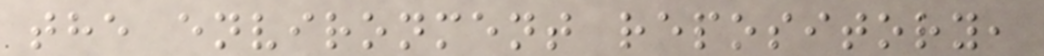the environment repository,
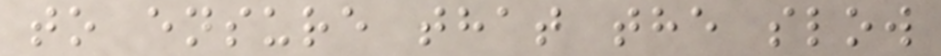to ensure that the slow
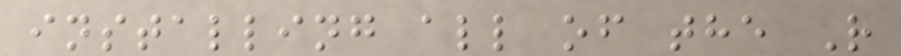installing all of the R
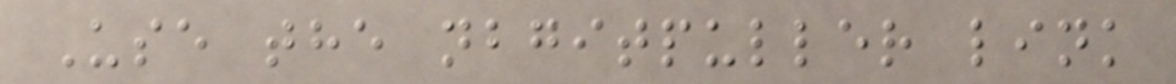Use the nbgitpuller link
